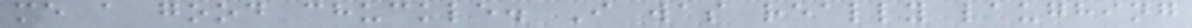me a good chuckle. I was really laughing
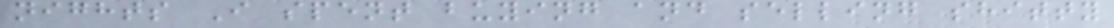nights I spent buying and selling shitty
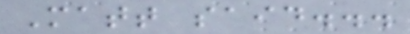Matt said...
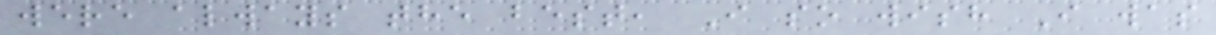were always the best, I so wish I was
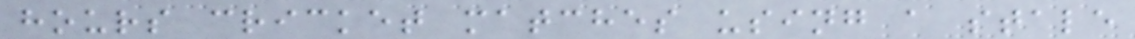hours cricket matches using a stale
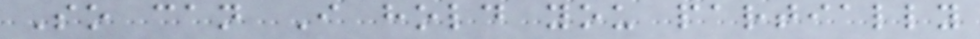So can I hold you partially
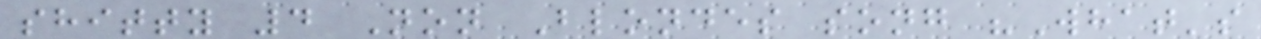shitty 4 Non Blondes song "What's
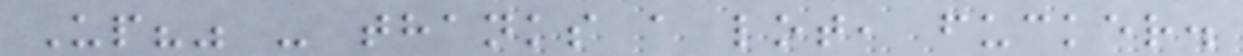Up?" - thanks a lot, fucker.
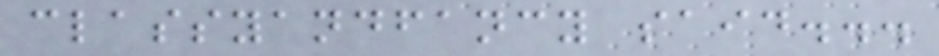classyandfancy said...
